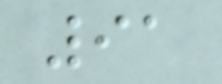91
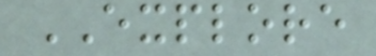EXPLORE
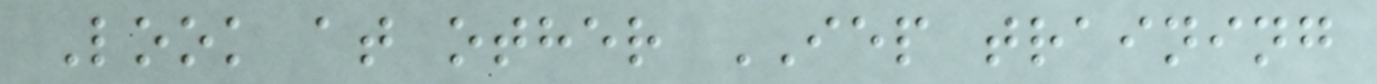Look at other IEP training
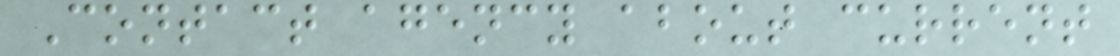Contact agency about current
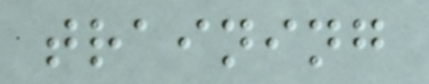training
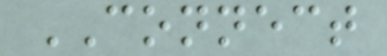CONNECT
